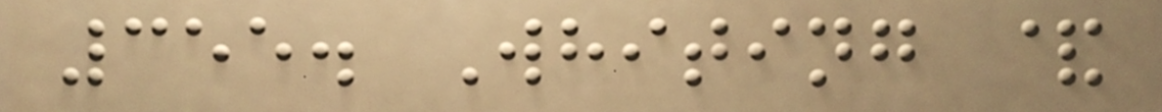355. Whiting &
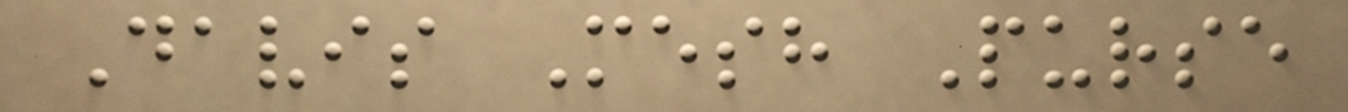Davis Mesh Purse
